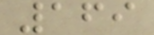169
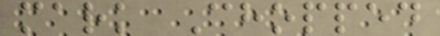mark Chopped
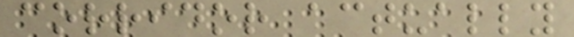corridor actually
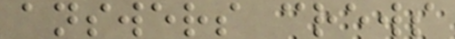answers crews
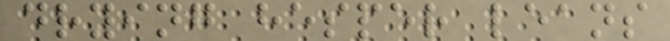drying hesper leans
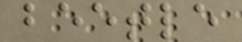beetle
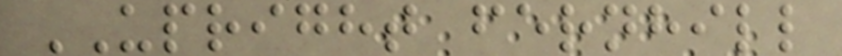UPRIGHT fernhill
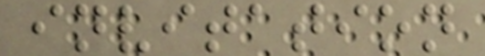invitation
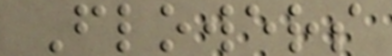Flowers
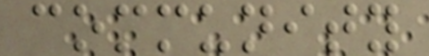community
